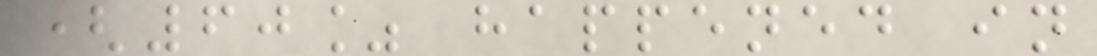(60% happened in
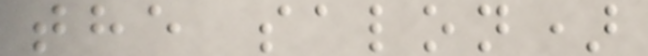the salon)
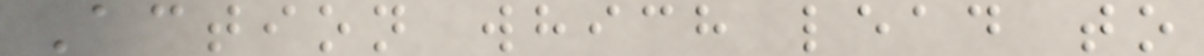Action which lead to
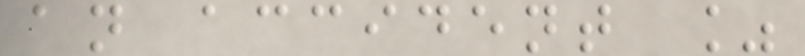an accident %
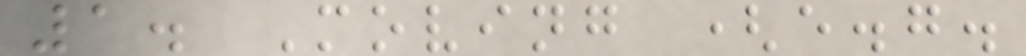1. Moving (e.g.
